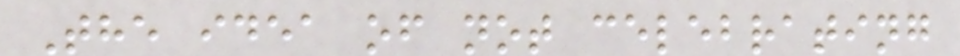The idea of not celebrating
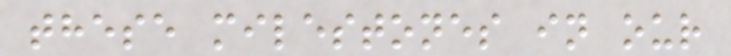these milestones in our
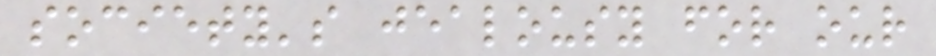society's jealousy for our
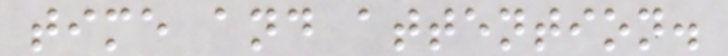time and attention.
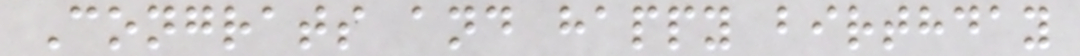Congrats and happy birthday
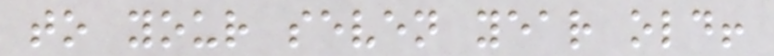to your seven year old!
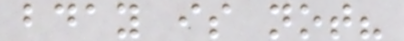bday is not?
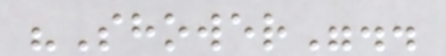"Shower"..
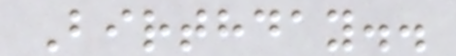Birthday..
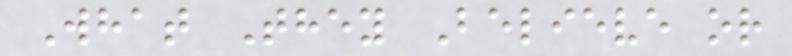What They Believe or
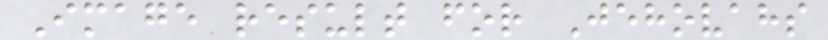Image result for Jehovahs
